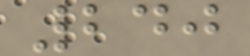240
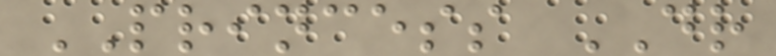PRINCESS DR
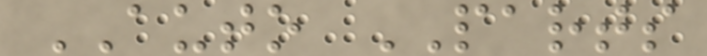AUTO PARTS
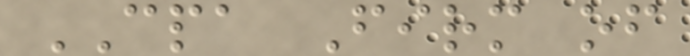CPA Firm of
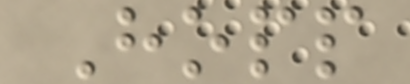Hopp
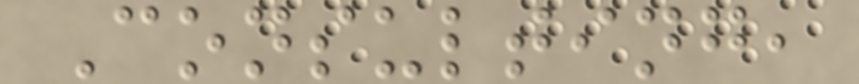Consulting,
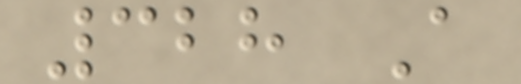328 A
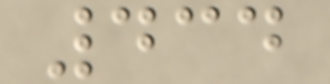434
